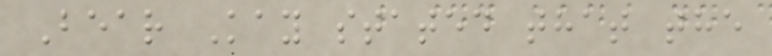Bear Kay stated that the
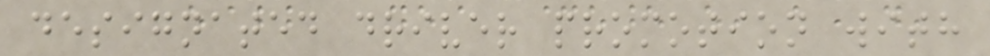designated driver promotion with
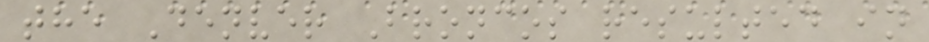the Denver Broncos resulted in
